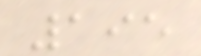195
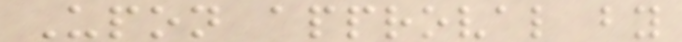Upon approval by
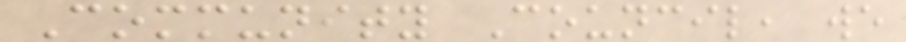Community Council, we
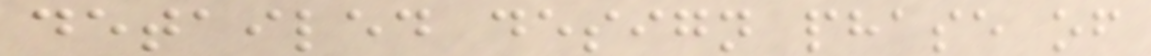detailed design phase of
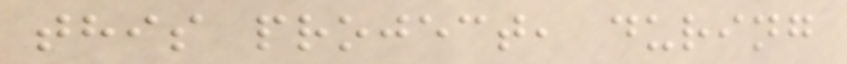this project, during
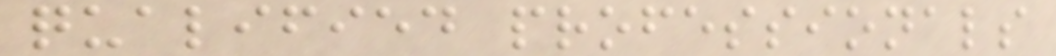qualified professionals
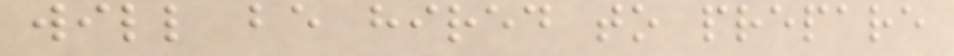will be hired to prepare
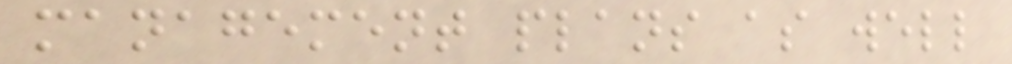management plans as well
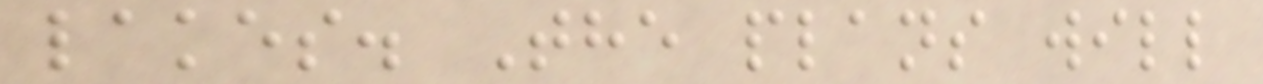lakes. The plans will
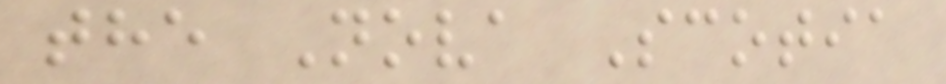the Nova Scotia
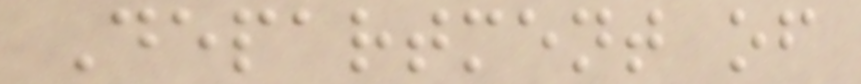Department of
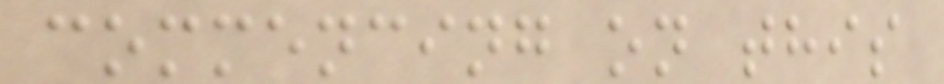commencing on this
